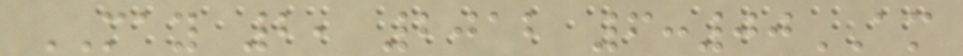MAY 2, 2012 6:00AM
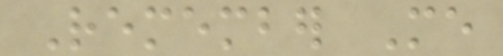Remember Me
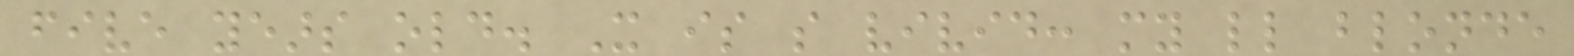five years old. It is so vivid: my little blonde
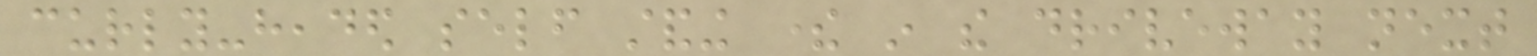curly-headed self standing there in the driveway next
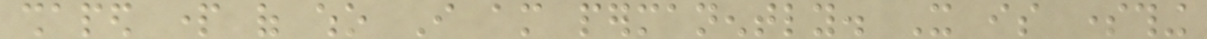shaped part of who I am permanently. It is something
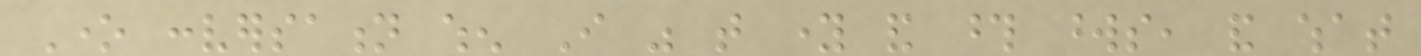One conversation when I was that young and those words, and what
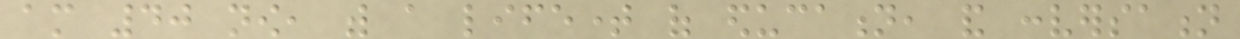am 40 now, with a lifetime of education, and conversation
